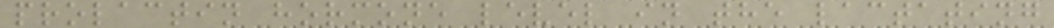prolactin hormone level in the lactating
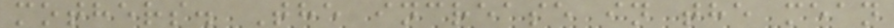mothers. The increase in the mean
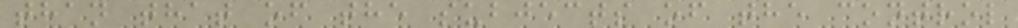than that of the subjects of the control
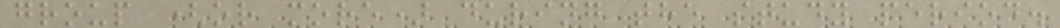group (or more) during the study period.
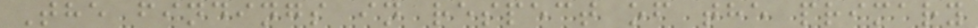The findings in respect of the primary
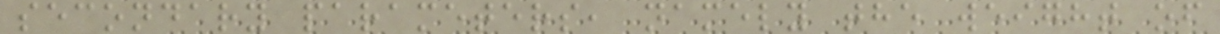secondary parameters, namely the weight of
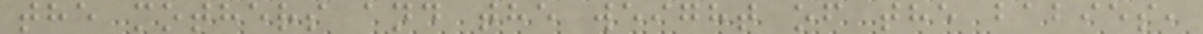the mothers and the weight of the babies,
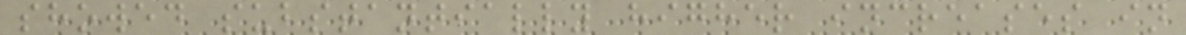showed substantially higher increases in
